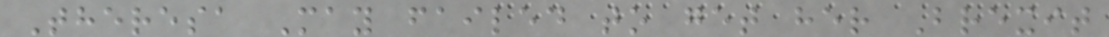Theresa May failed to get her Brexit
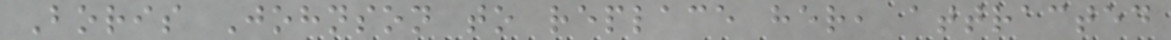Boris Johnson to replace her, attracted
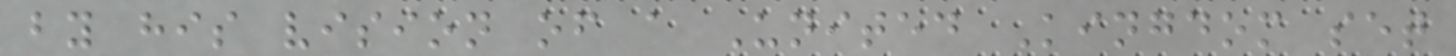by his vision of a United Kingdom set
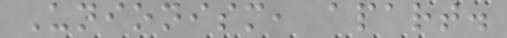Unionism, apart.
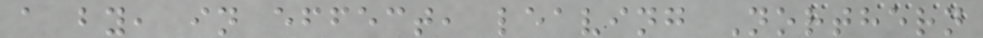a by, in effect, leaving Northern
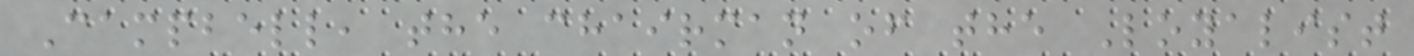Campbell, the chairman of the Loyalist
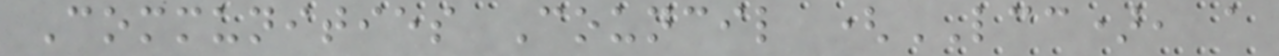Communities Council (LCC), a
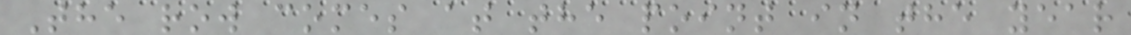The row comes at the point in the year
